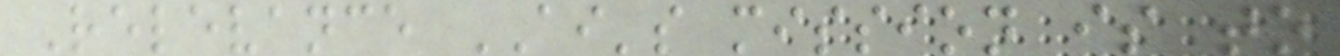Relevance AI's mission is to
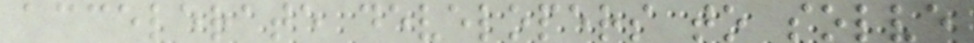accelerate developers to solve
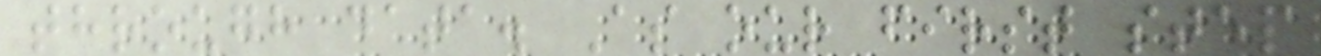through data. As our first step
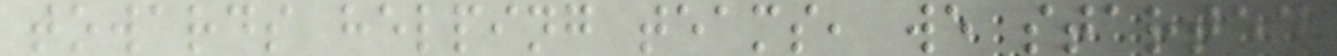towards helping teams, we started
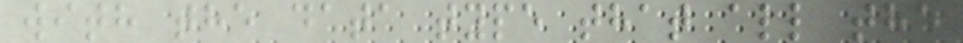with the data type that all the
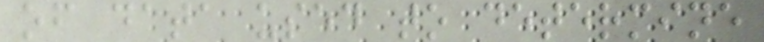of data used to determine
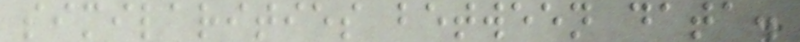similarities between data.
